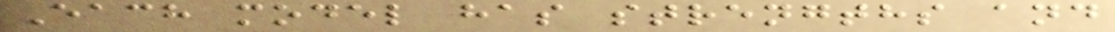Each model has strengths and
